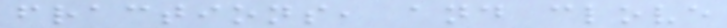fractions, and clove
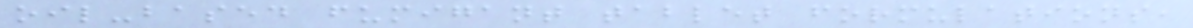oil-based fumigant tablet formulations,
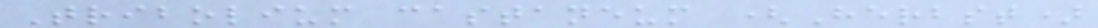Tribolium castaneum (Herbst)
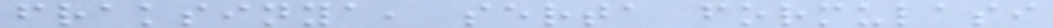fraksinya, serta formulasi
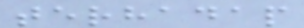terhadap
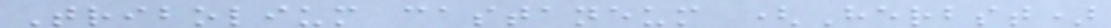Tribolium castaneum (Herbst)
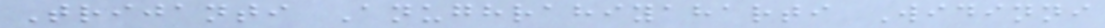Trijanti Anughrahiyaharti Widinni
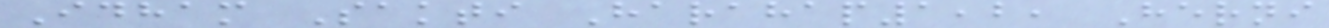Idham Sakti Harahap1,2, Herni
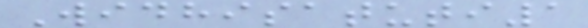Widhisatuti1
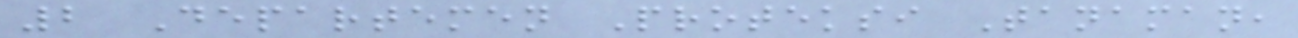2 Departemen Proteksi Tanaman,
